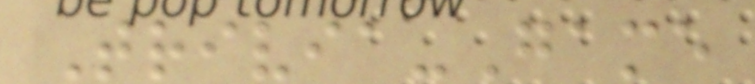Trivia-Game
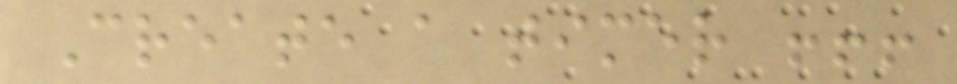Create a timer !!!
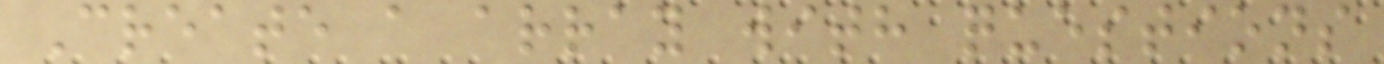Create a array with questions
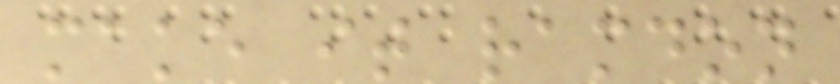make it ramdon
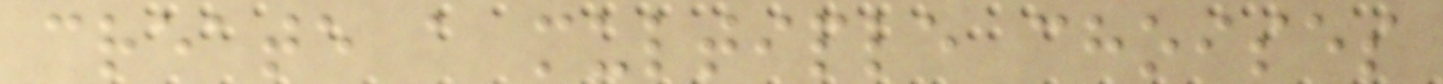create a multiple choises
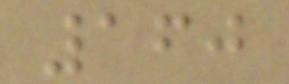160
